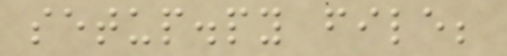setup.py file;
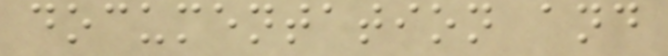documentation and
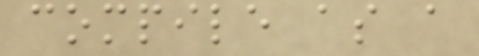compile as a
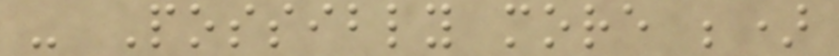- Possibly more ;)
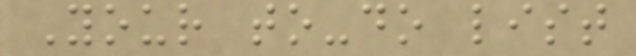Your to-do list
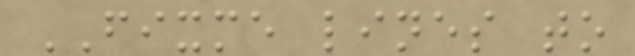FIXME lines to
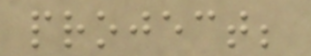project;
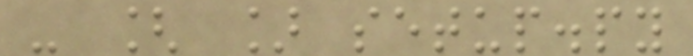- [ ] setup.py
